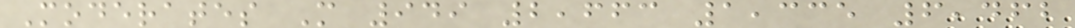Moderates M 949 2,663 1,335 6,462
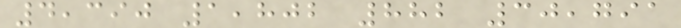4,390 1,802 882 30,791
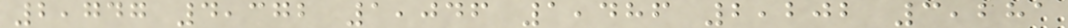2,747 4,372 1,046 1,486 2,202 3,281
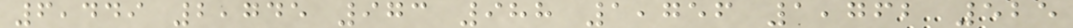6,449 2,745 973 988 1,756 1,762 525
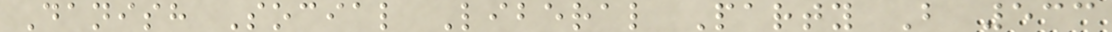Danish Social Liberal Party B 533
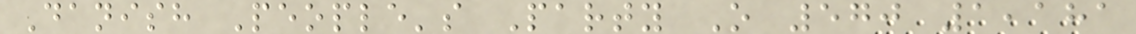Danish People's Party O 570 1,181
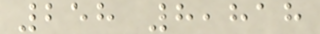258 8,818
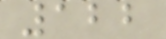122
